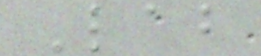Lab
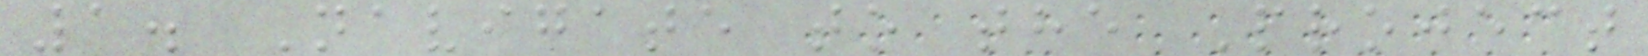1. Navigate to the Project
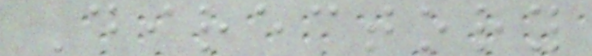Directory
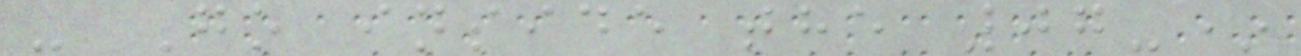- Go inside the 07-*
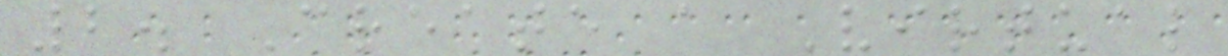2. Create a Virtual
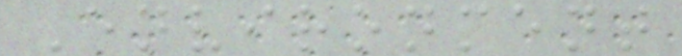Environment
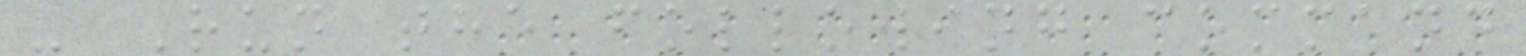- Run the following command
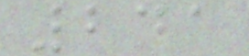241
